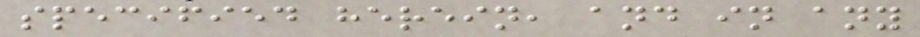specified herein, and in any
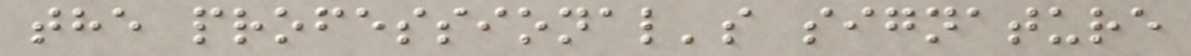the professional's signature
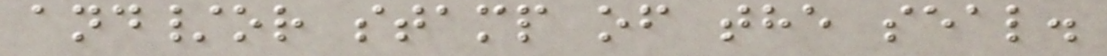and/or stamp of the seal.
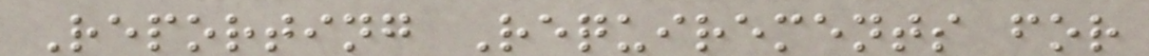Reporting Requirements for
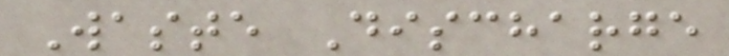Waste Discharge
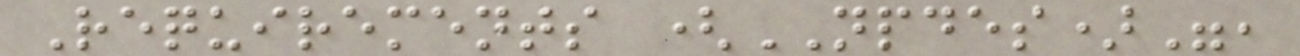Requirements (NPDES)",
